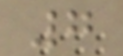7
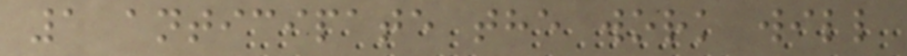1 anticipate the work will
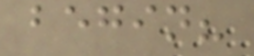begin?
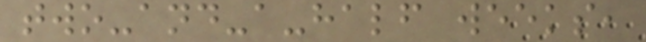two-and-a-half weeks,
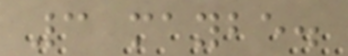3 maybe.
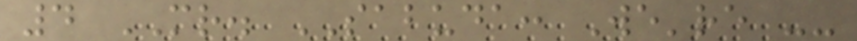4 MR. SABUDA: We're --
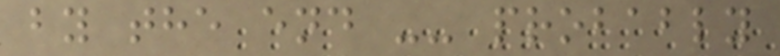by the end -- probably
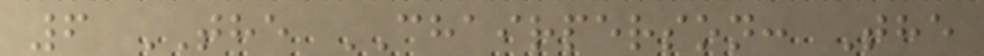6 THE CHAIRPERSON: The
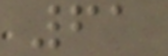61
